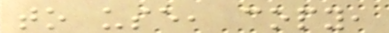to use, copy,
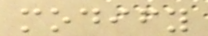modify
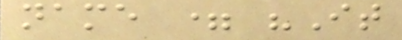name = "It
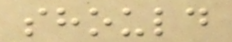should
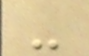-
